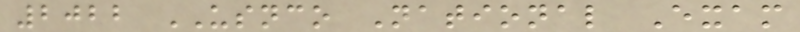2022 USNCO National Exam
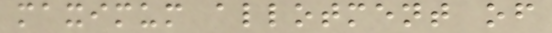maximum allotment of
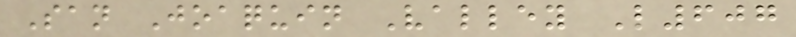San Joaquin Valley L607
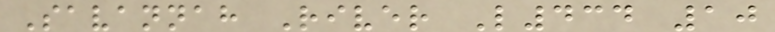Savannah River L434 10
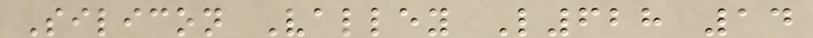Silicon Valley L628 14
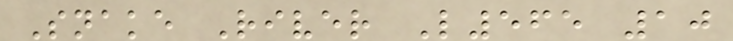Snake River L565 10
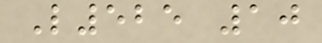L525 10
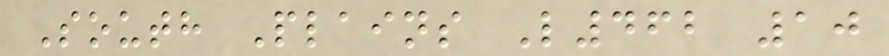South Plains L462 10
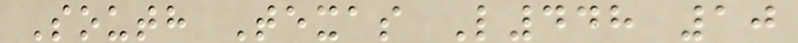South Texas L448 10
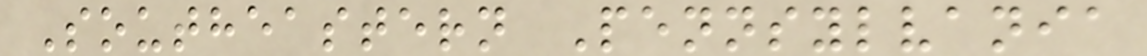Southeastern Pennsylvania
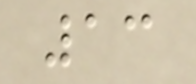13
